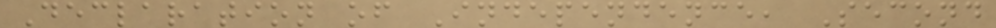Declaration of Independence, Second
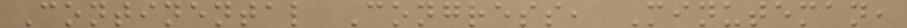Continental Congress, Minuteman,
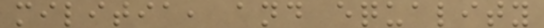militia, and equality
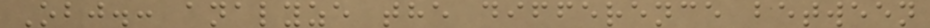Obj.: analyze the difference between
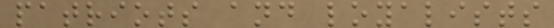patriots and loyalists
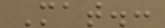Mat.:
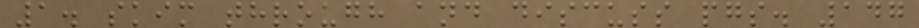1. skim through and discuss pgs. 147
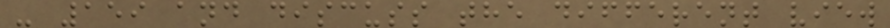- 159 and discuss the different view
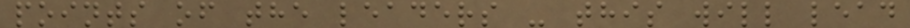points of the leaders - this will lead
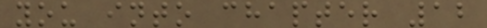you into chapter 12
